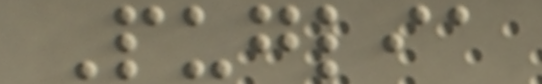Puglia
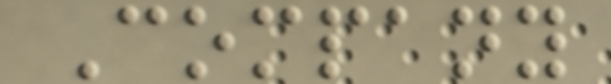Company
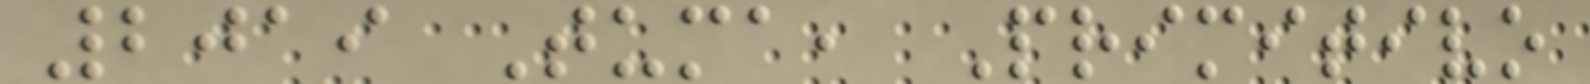2019 Tuma, Primitivo
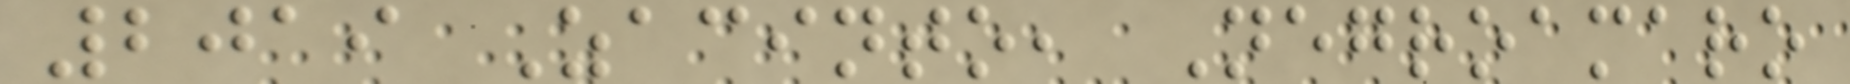2019 Zacinto, Negroamaro
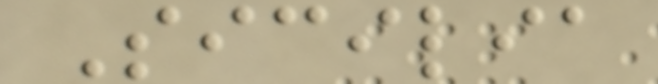Sicilia
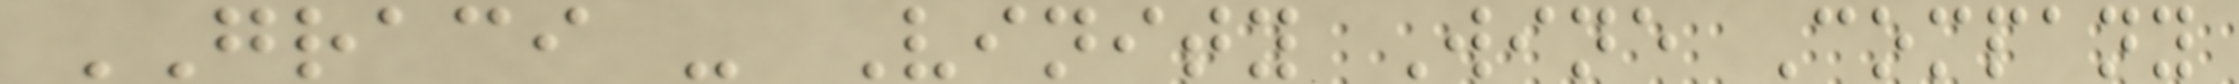GRACI - Vinity Wine Company
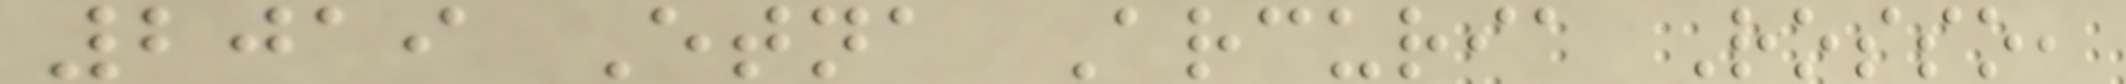2019 Etna Arcuria Rosso,
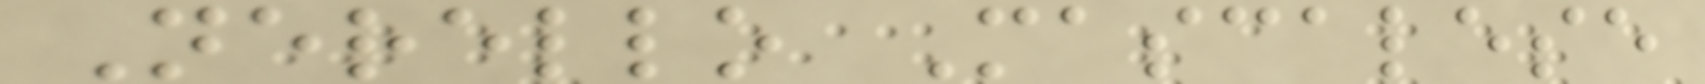Nerello Mascalese
